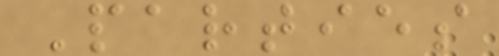Parties
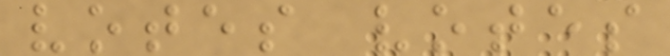votes votes
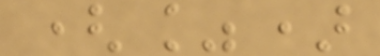(%)
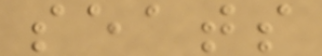seats
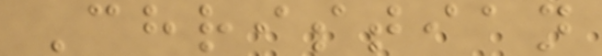Christian
